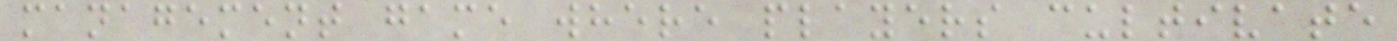management game where players cultivate
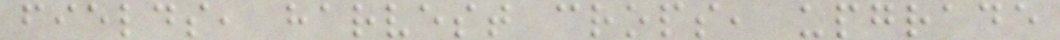fields, harvest crops, upgrade
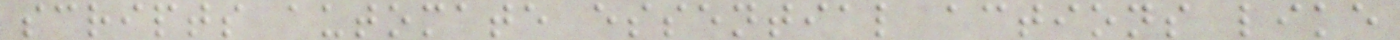scripts automate essential actions like
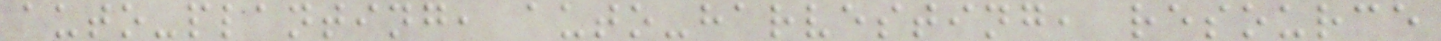auto-planting, auto-harvesting, resource
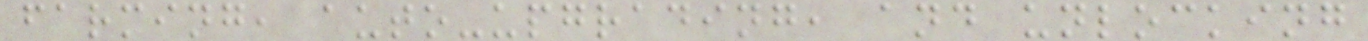farming, auto-upgrading, and unlocking
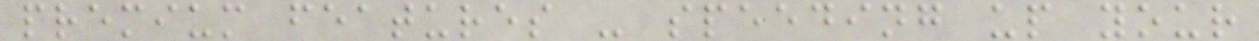premium features - speeding up your
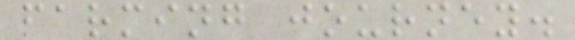farming journey.
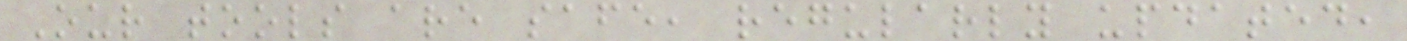Our tools are safe, regularly updated,
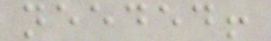needed!
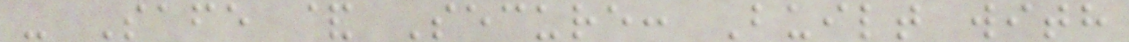- Safe & Secure: Built with
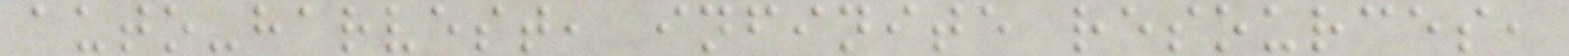auto-harvest, infinite resources,
